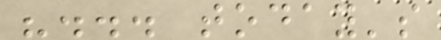"... today's
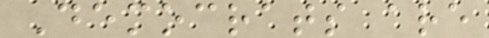Democrats are
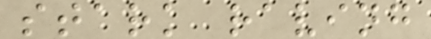stark raving
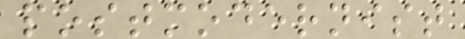postmodernist
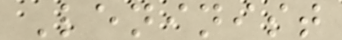Leninist
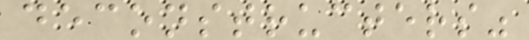deconstructers"
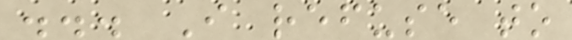... I refuse to
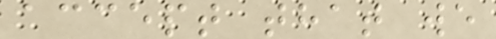accept that we
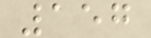157
